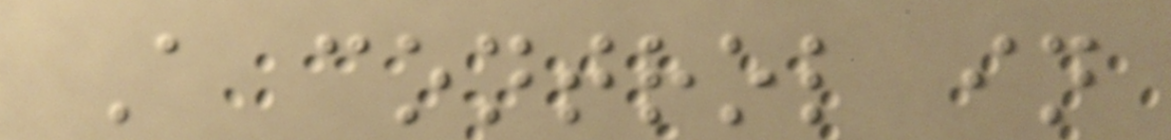A control in
